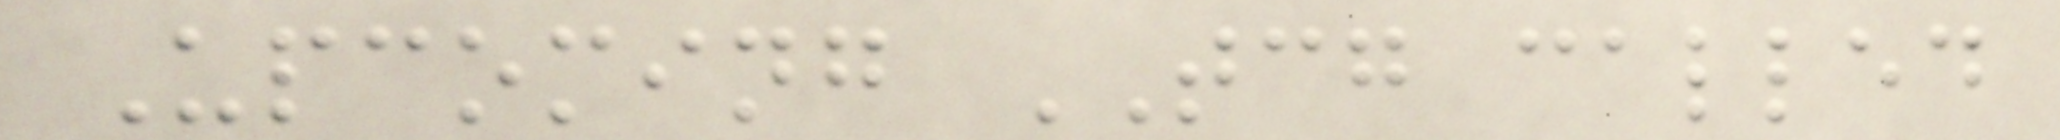Upcoming TCG called
